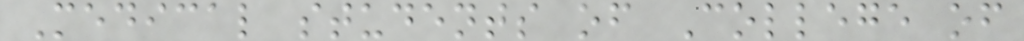Medical students of College of
